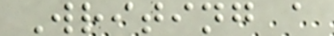Writing a
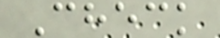Check
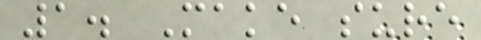1. Make sure
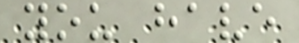you have
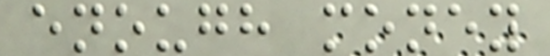enough money
